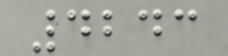4243
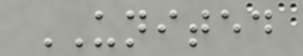UNITED
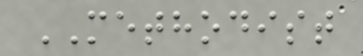METHODIST
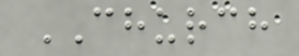CHURCH
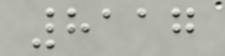8117
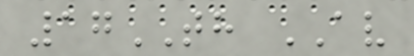17TH AV
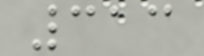313
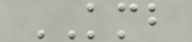KMB
